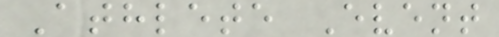Athlete Event
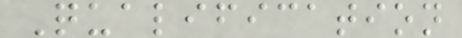Qualification
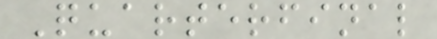Quarterfinal
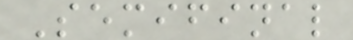Semifinal
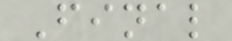Final
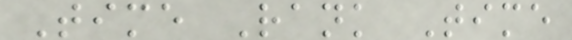Time Rank Time
